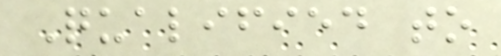Qualified to
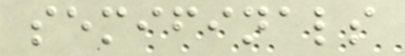semifinals
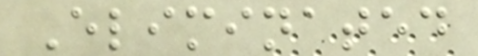Eliminated
